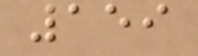159
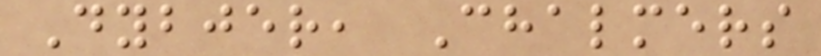Dybjer, Chalmers
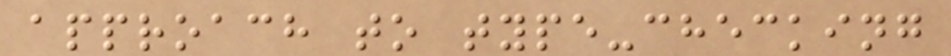approach to type-checking
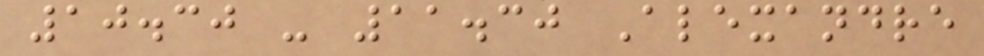10.30 - 11.30 Alexandre
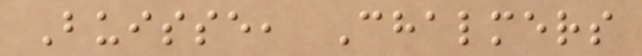Buisse, Chalmers
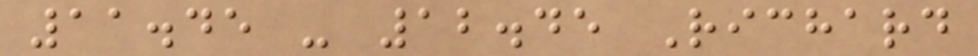11.45 - 12.45 Richard
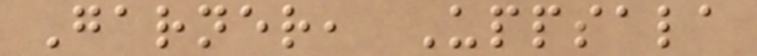Garner, Uppsala
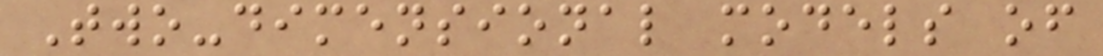Two-dimensional models of
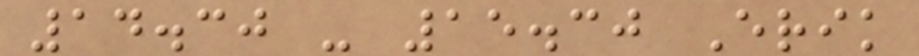14.30 - 15.30 Erik
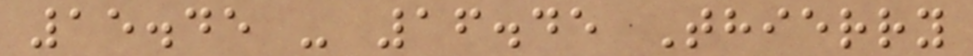15.45 - 16.45 Thierry
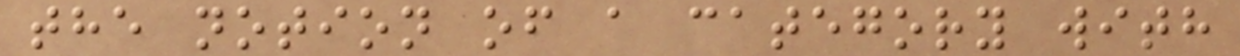the notion of a category with
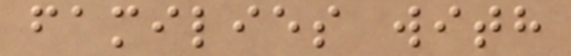families with
